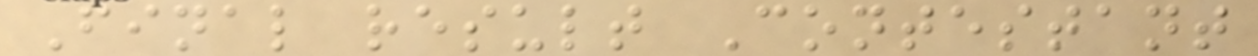Final result Contestant
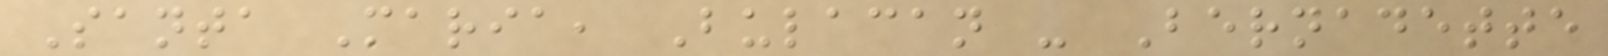Santa Maria, Bulacan - Bernadette
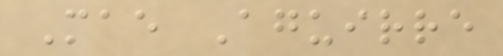Mae Aguirre
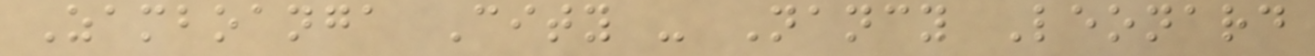Zamboanga City - Nancy Leonard
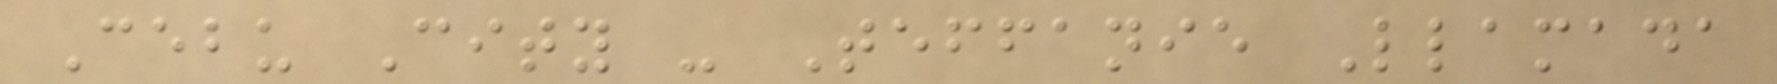Cebu City - Teffanie Llamada
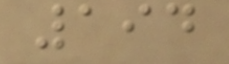194
